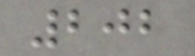202
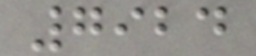7924
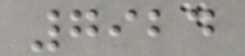7924
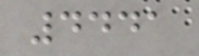4441
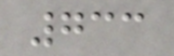733
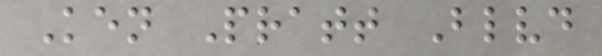Ken Pratt Blvd
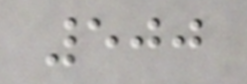500
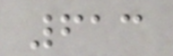613
